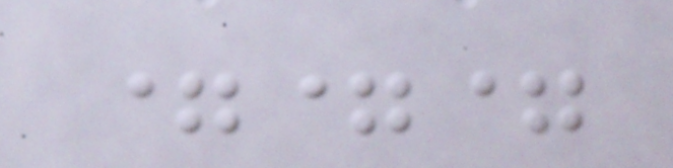===
